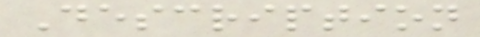Description
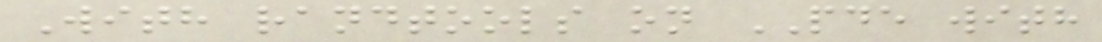With randtools on PDE with
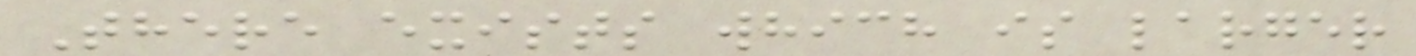There exists which is larger
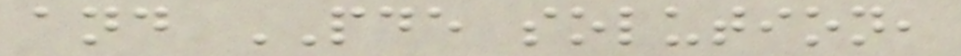and PDE solution,
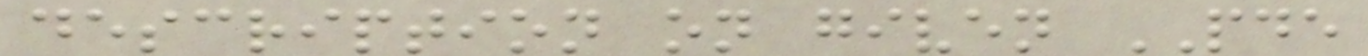description on given PDE
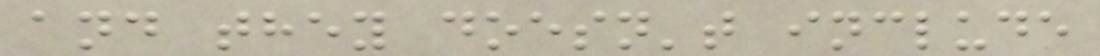and they doesn't include
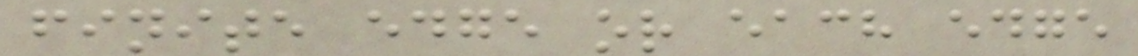finite edge or each edge
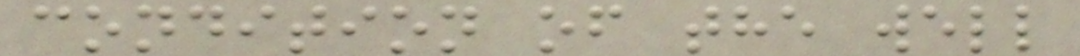condition of the well
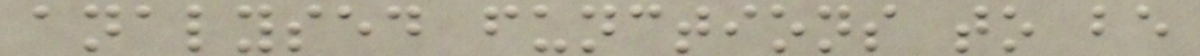analysed functions to be
